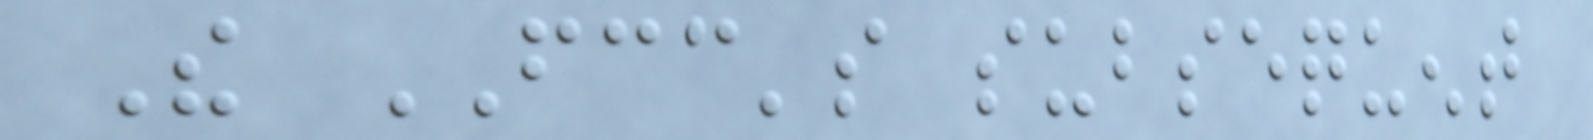The FCC's subsequent
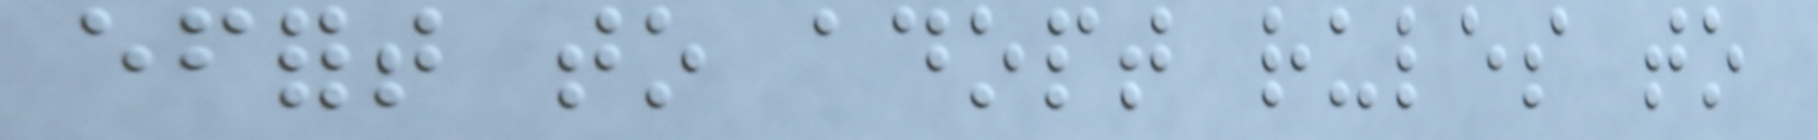effort to adopt rules to
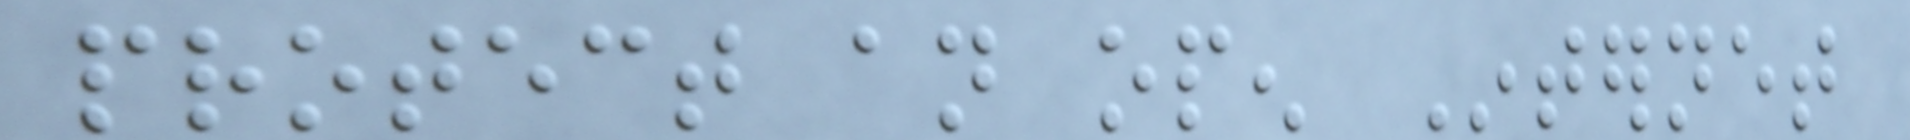protect an open Internet
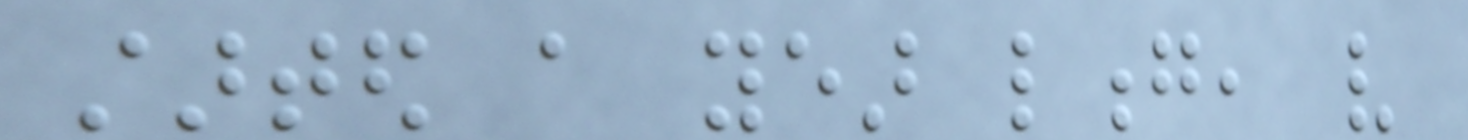started a year long, very
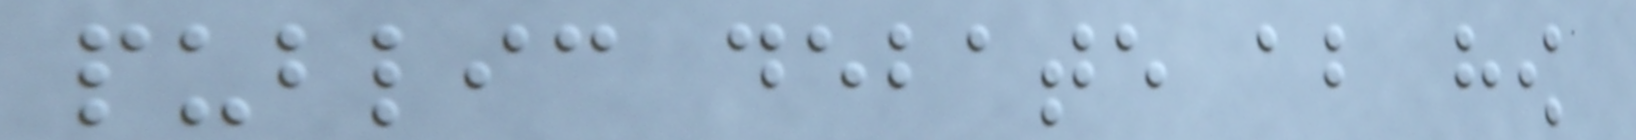public debate about how
